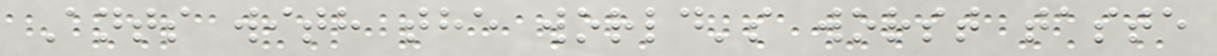Ants with the world's worst taste
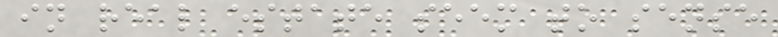in real estate seem to sense
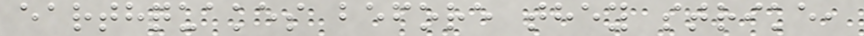earthquakes before they strike,
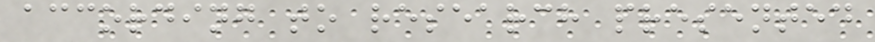according to research presented
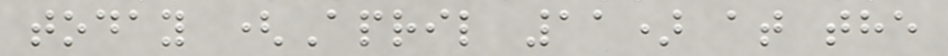today (April 11) at the
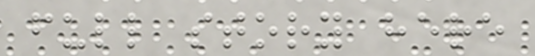full story here
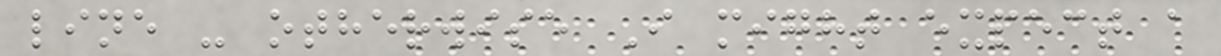line - otherwise I might expect a
